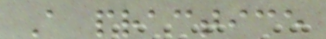A practice
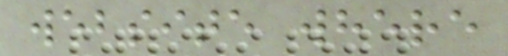website where
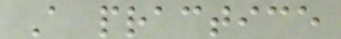A practice
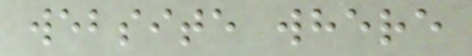website where
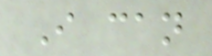I can
